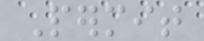Permit
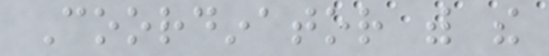Coordinator with the
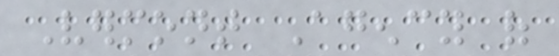Vermont Agency of
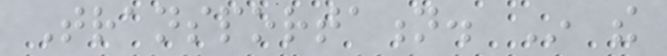Transportation. In the
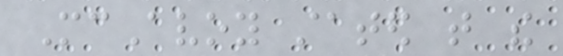McAvoy stated that the
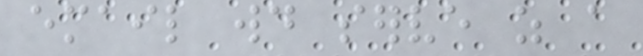email would serve as a
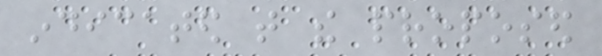indicated that the proposed
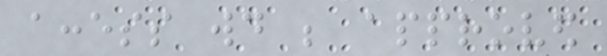access would be approved
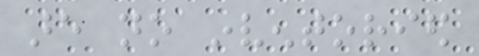are no inventoried
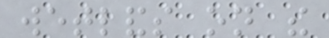wetlands on the
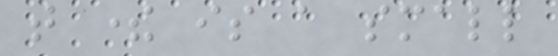that there is a small
